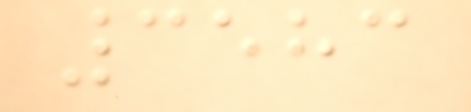3583
